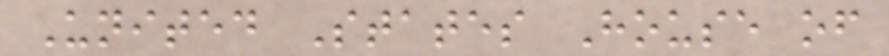United States House of
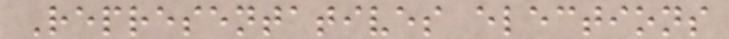Representatives elections
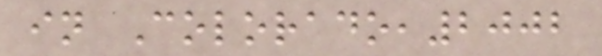in Colorado,2002
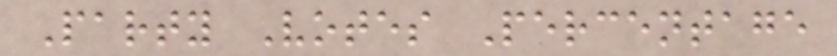Party Votes Percentage
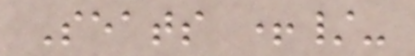Seats +/-
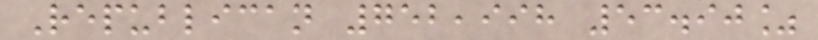Republican 752,998 53.90%
